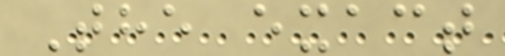The exact
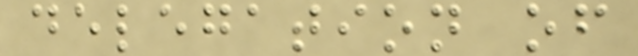delegation of
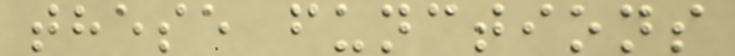these functions
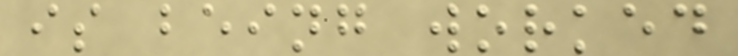is being worked
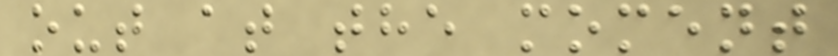out at the moment
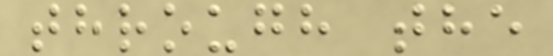through the
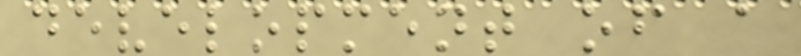development of a
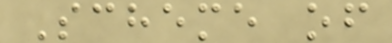Scheme of
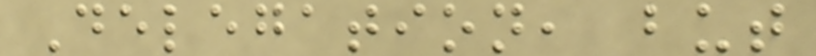Delegation, but
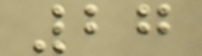27
